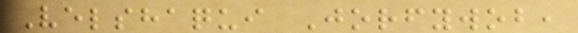Velshaqui Jorfywob,
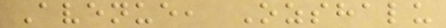Avenue, Ozshalu
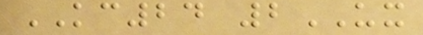KC24 2UX
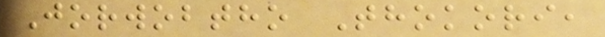Jorwobtho Thokori,
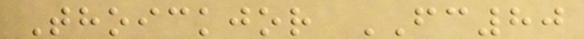Thoickjor FC80
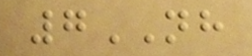7NH
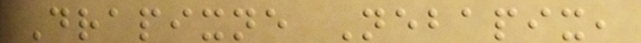Drapixne Nebapix,
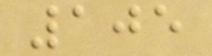105
